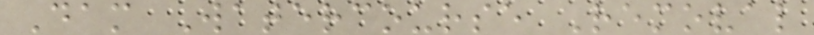Dam Watercourse Removal
